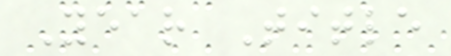Year Title
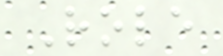Role
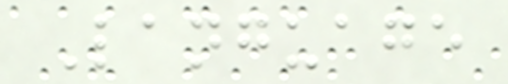Language
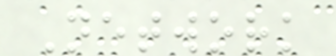Network
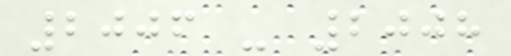2006 - 2008
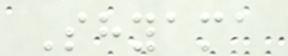Shyama
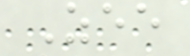Zee
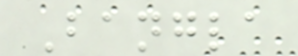Bangla
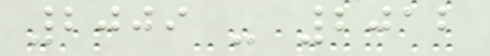2009 - 2012
